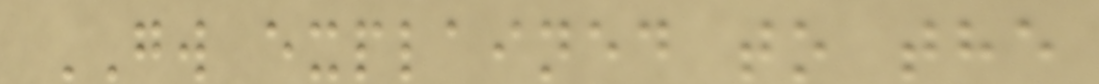GW explained to the
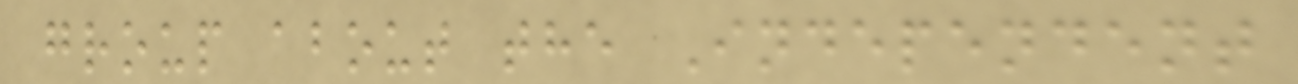group about the Independent
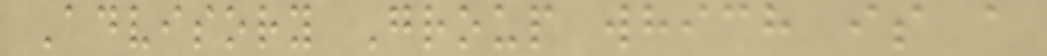Advisory Group which is a
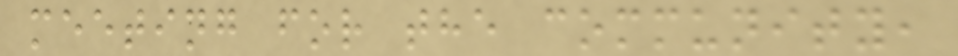meeting for the community,
